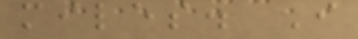miles. I
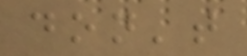don't
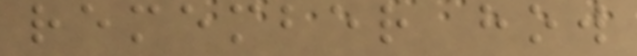remember how
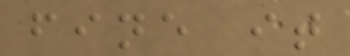fine it
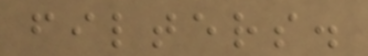filters.
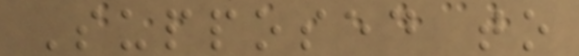Supposed to
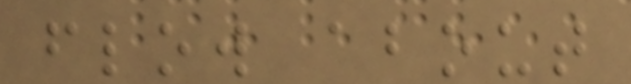flow about
